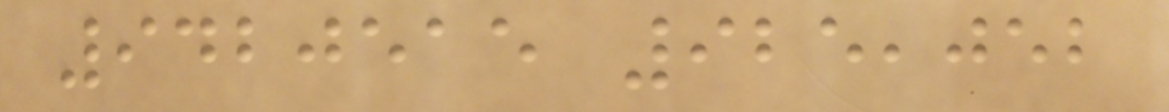9420515 925,052
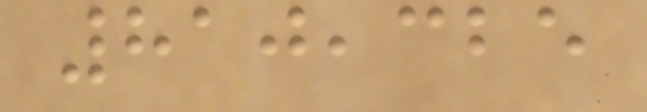810,325
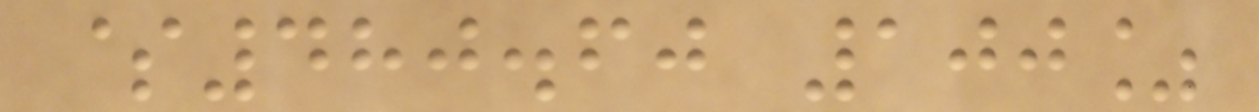$480.60 100%
